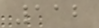112
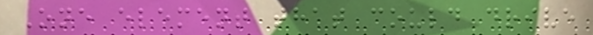One element that could drive
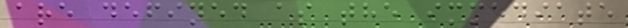are defined as the immediate
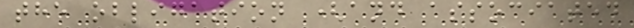the obligation (and associated
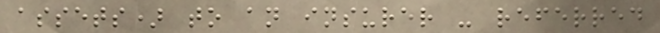assets) to an insurer - referred
